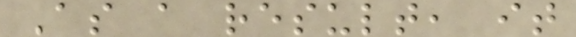As a result, it
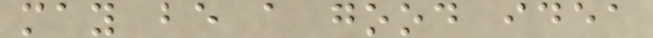may be a good idea
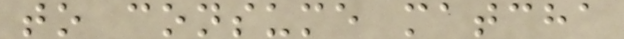to consume matcha
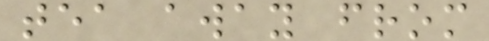tea away from
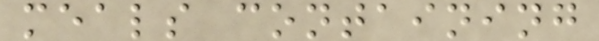meals containing
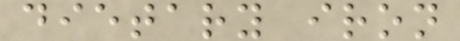dietary iron
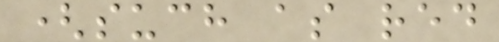(such as red
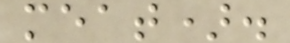meat).
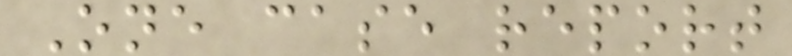One case report
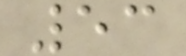53
